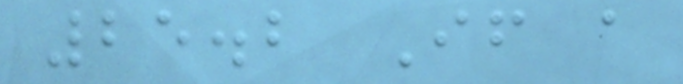25.2 If a
